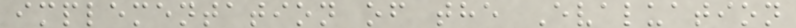implementation of the Evaluation
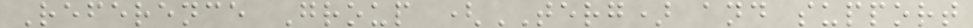Reference Group (TERG) and support
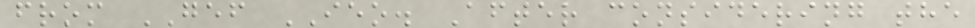from GEF IEO. After considering the
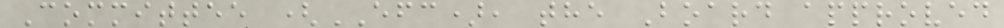Committee (EFC), the Board approved
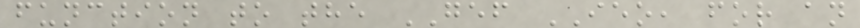function to the GEF IEO, for an
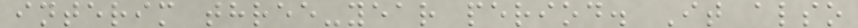interim three-year period. It also
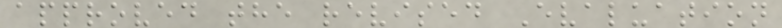approved the revised Evaluation
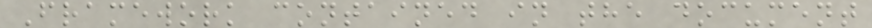Framework contained in the document
